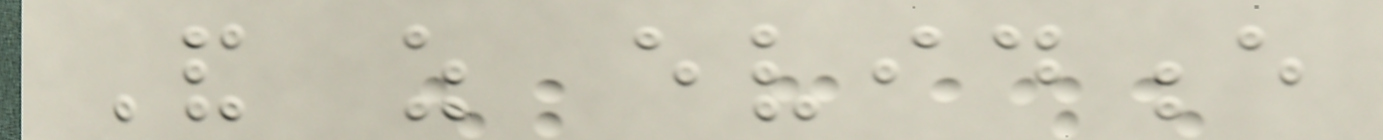And as evidence
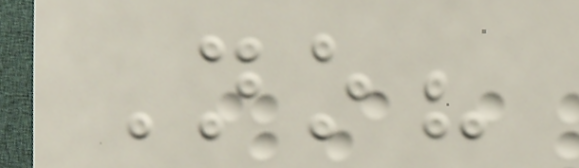No?
